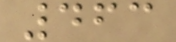463
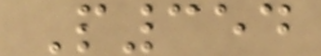P354
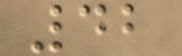42
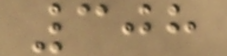308
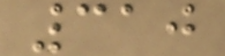310
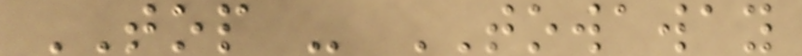TOP - TOWAWAY
